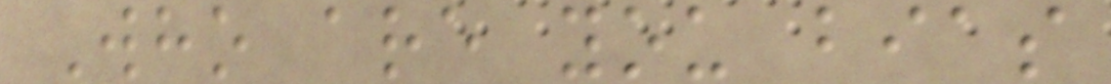Who are you bias
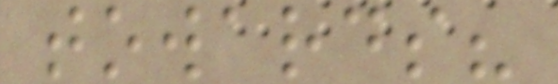towards?
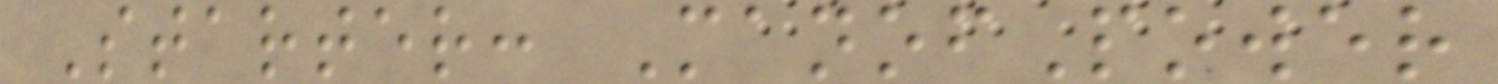Starter: ManofPower
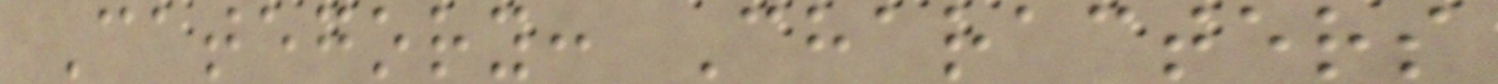Category: Characters
